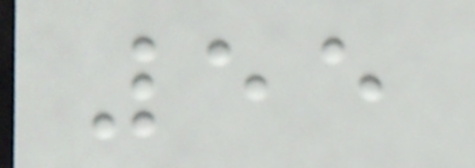55
